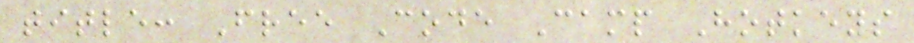title: Free Code Camp Hotkeys
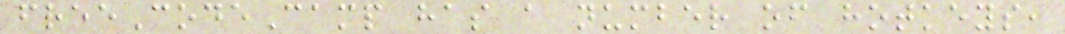freeCodeCamp has a number of hotkeys,
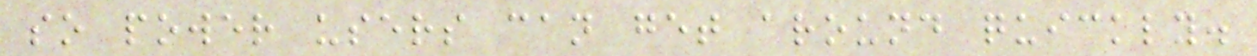so power users can get around quickly.
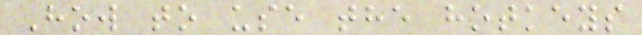How to use the hotkeys
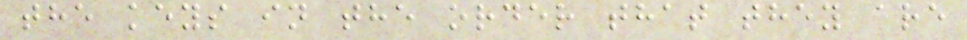the keys in the order that they are
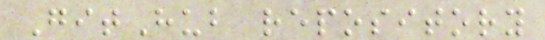GitHub repository
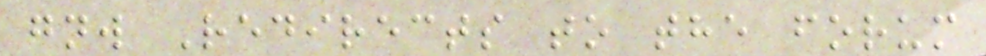gnw Redirects to the forum
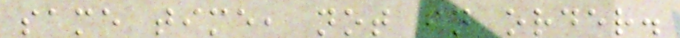same time, not in order.
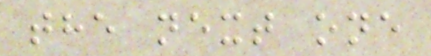the next one
